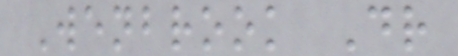Wenbrook Dr
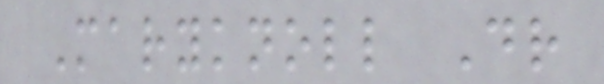Maryknoll Dr
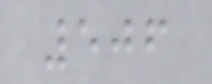506
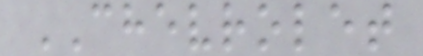CHEVROLET
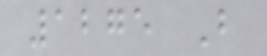1275 B
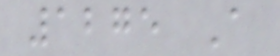1275 A
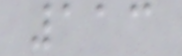113
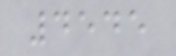4545
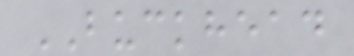BUCKHEAD
